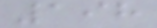198
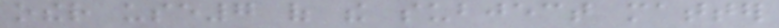other use7 of the subject matter
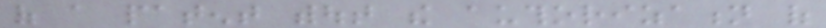of a patent without the authorization of
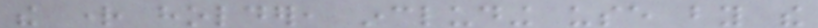the right holder, including use by the
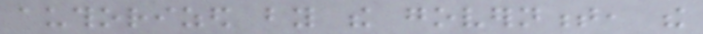authorized by the government, the
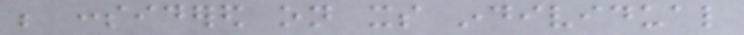be considered on its individual
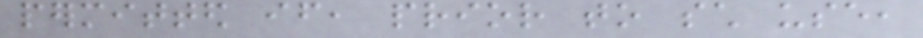permitted if, prior to such use,
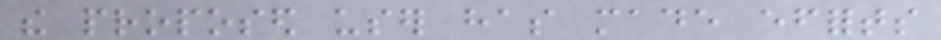the proposed user has made efforts
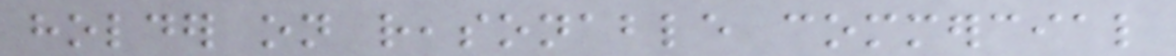holder on reasonable commercial
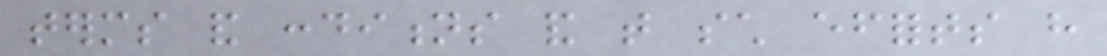terms and conditions and that such efforts have
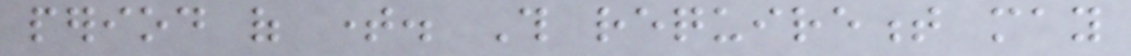period of time. This requirement may
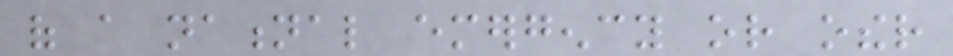of a national emergency or other
